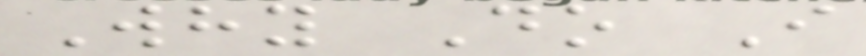Why Do I
